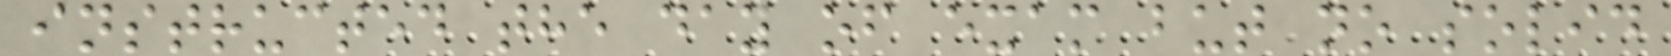instructed the day of exam but no solid
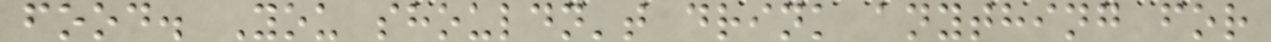food. You shouldn't drink anything for
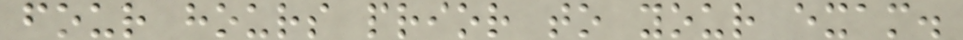four hours prior to your exam.
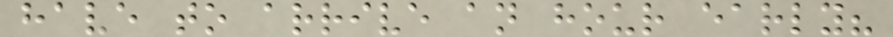have to arrive an hour early?
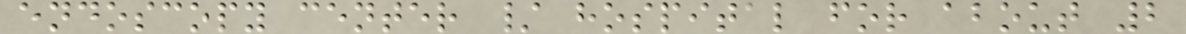endoscopy center / hospital for about 2
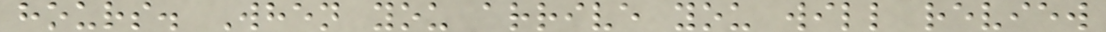hours. When you arrive you will review
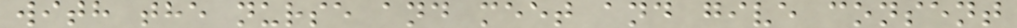with the nurse and meet and give consent
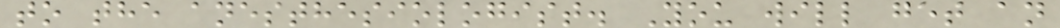to the anesthesiologist. You will get an
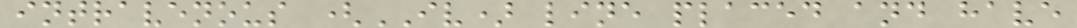intravenous (IV) line placed and have
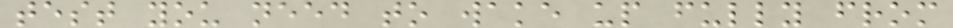test you need to wake up fully from
